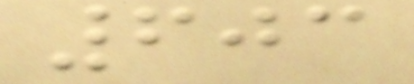603
